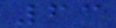63
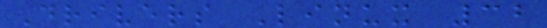Drivers Linux 32
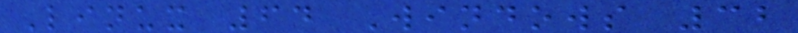Linux 64 Windows 32
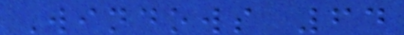Windows 64
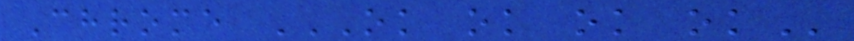Chrome OK OK OK OK
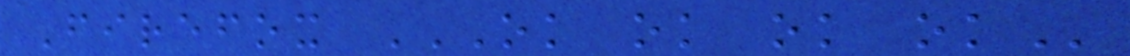Firefox OK OK OK OK
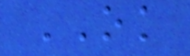OK
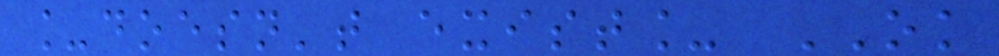_doesn't exist_ OK
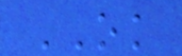OK
